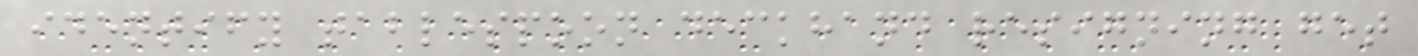identify tablespoon deckhand resigning get
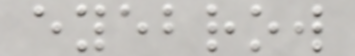eyebrow
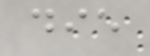die
